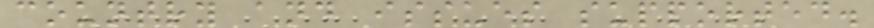country and issues supported.
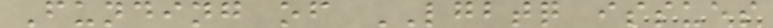Funding of LGBTQ issues
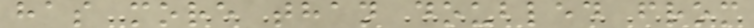has more than doubled from
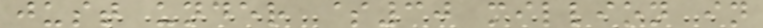just under $30 million in
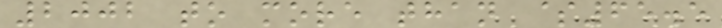2002 to more than $65.5
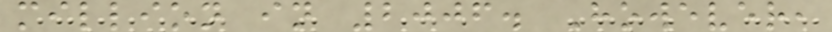million in 2006. However,
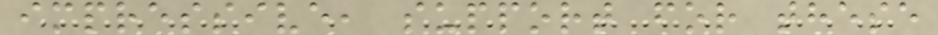impressive, support for these
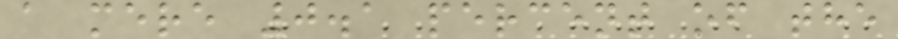a mere 0.1 percent of the
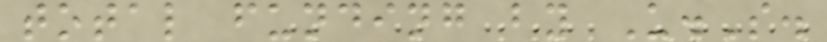total funding by U.S.
